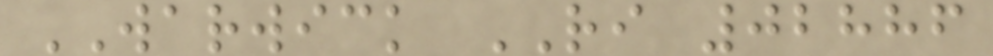WARWICK RI 02886
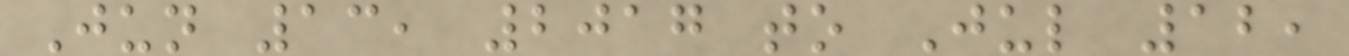Jun 13, 2017 to Jul 12,
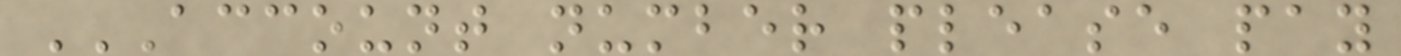ACCOUNT NUMBER PLEASE PAY
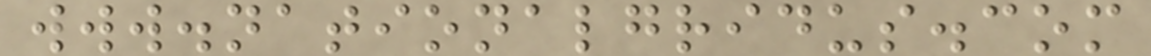www.nationalgridus.com
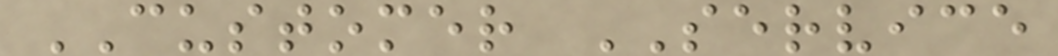CUSTOMER SERVICE
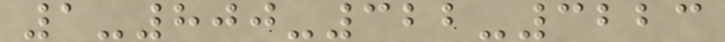1-800-322-3223
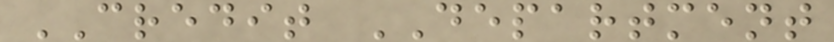CREDIT DEPARTMENT
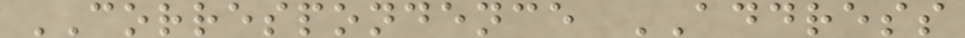CORRESPONDENCE ADDRESS
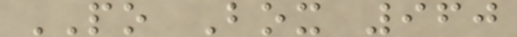PO Box 960
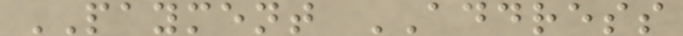PAYMENT ADDRESS
